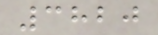3820
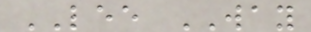LEE WAY
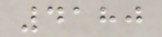4180
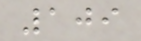109
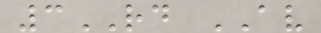3RD AV
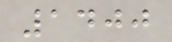1400
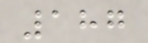187
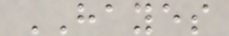HAYES
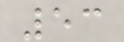53
